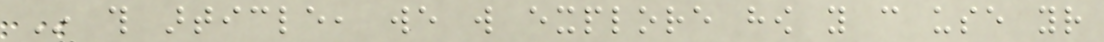In this article, we will explore how you can use your
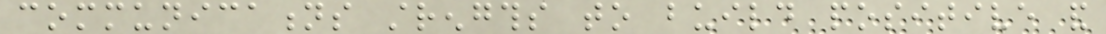communications strengths to build positive and
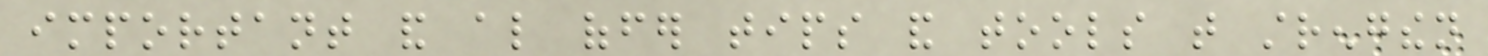important and also offer tips and tools that strengthen
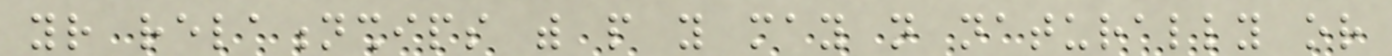your relationships with people you may not naturally or
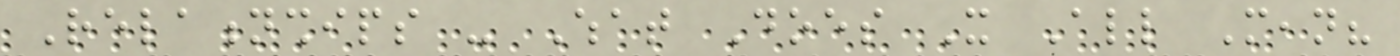Relationships - What Does It All Mean?
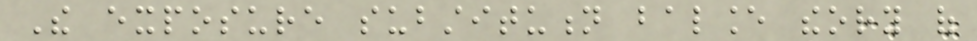The exposure substitution balance theory of
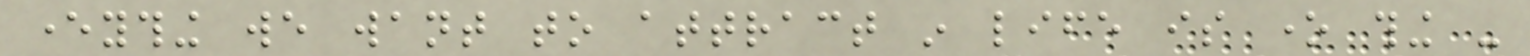everything we want to attract in life is one thing -
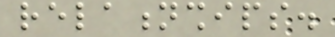relationships.
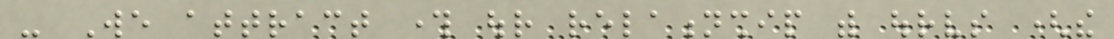- We attract through our relationship with ourselves (the
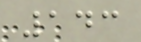143
